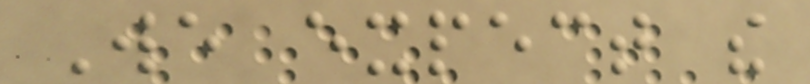We expect the
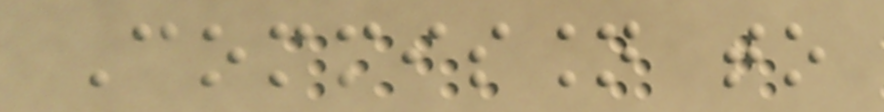Commission to
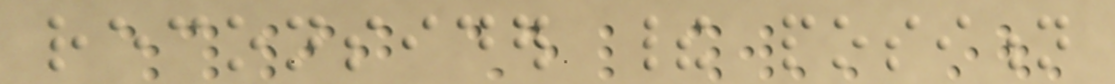reconsider their position
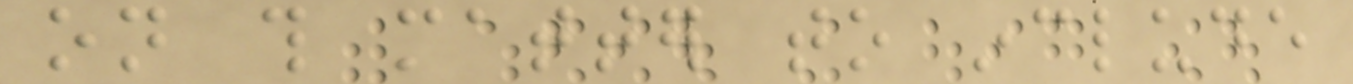on this matter to include
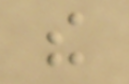the
